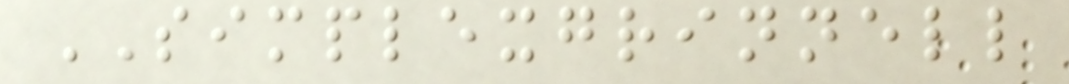SIMPLEXGRINNELL
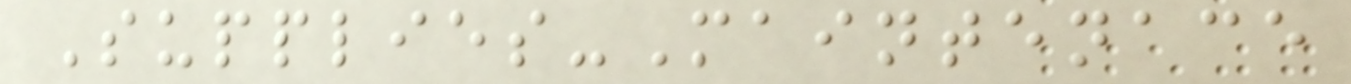Supplies-Maintenace
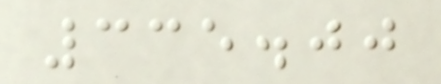335.00
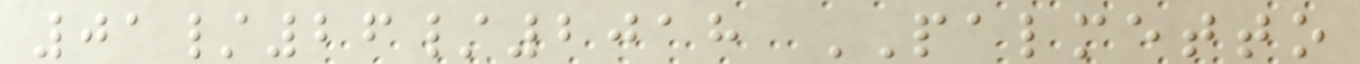01/26/2018 PALMETTO
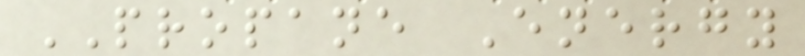PROPANE Energy
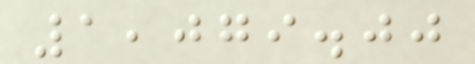1,079.00
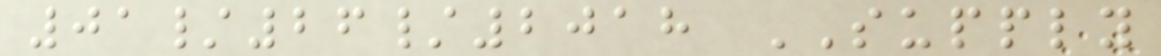01/26/2018 SUPPLY
